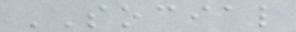SOCIAL
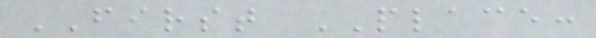FIRST PLACE:
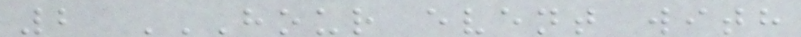2 HOUR EVENT WITH
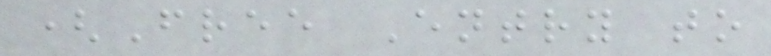(Free Entry to
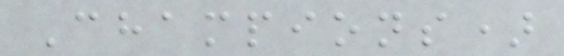Champions)
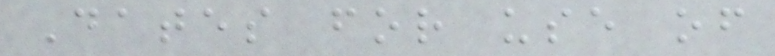Dates for use of
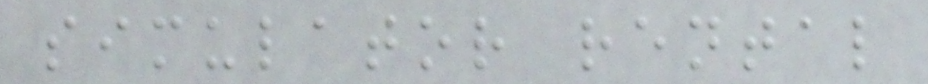simulator rental
